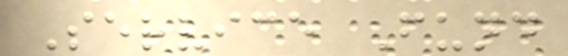Service Fund
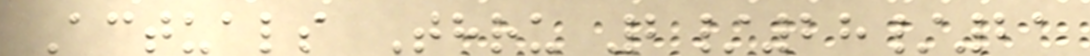Actuals Thru 2/28/21
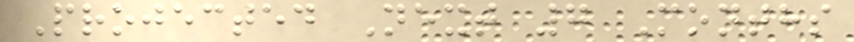Projected Next 7 Months
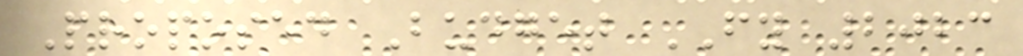Proposed Budget FY 2023
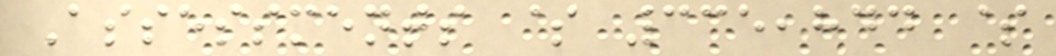Assessments $ 335,844 $
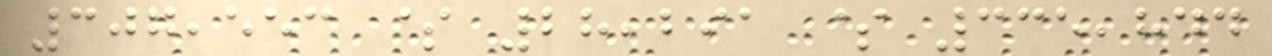307,553 $ 28,291 $ 335,844
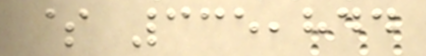$ 335,844
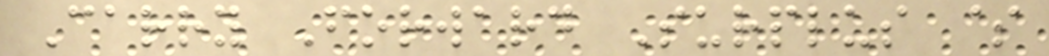Carry Forward Surplus $
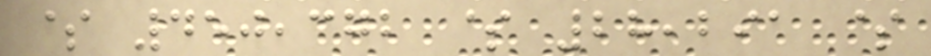$ 450,372 $ 28,291 $
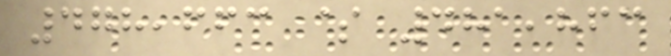478,663 $ 481,863
